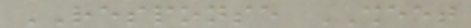RESPONSE SHEET
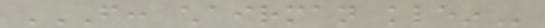FROM: CHAIRMAN KLEIN
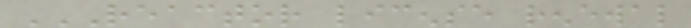REACTOR LICENSE RENEWAL
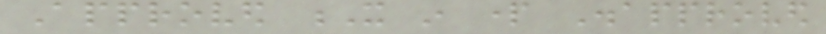Approved X in part Disapproved
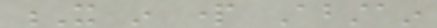X in part Abstain
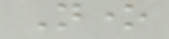None
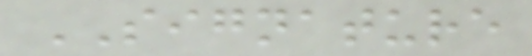SIGNATURE
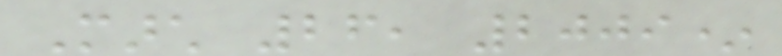March 26, 2009*
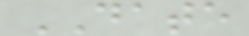DATE
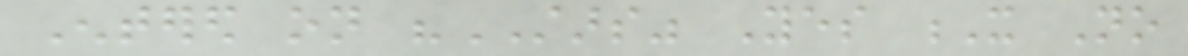Entered on "STARS" Yes X No
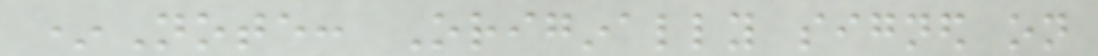*Note: Originally signed on
